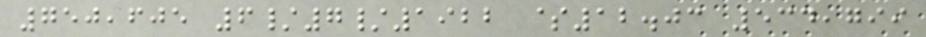750,605 6/7/1922 $12.03 534,799
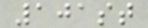101st
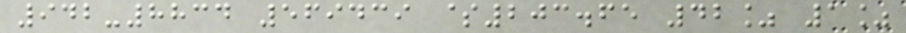942-8834 569439 $203.65 42% 1%
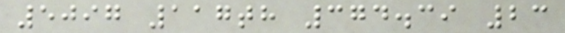5097 117th 374.39 23
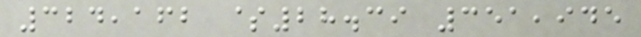324,162 $28.39 351,945
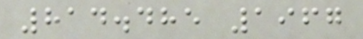814.485 1967
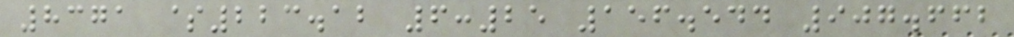8371 $223.12 6:25 156.544 907.662
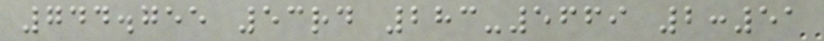744.755 53rd 283-5669 2:51
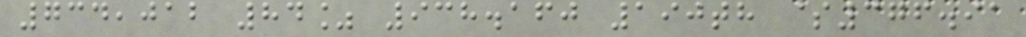734,012 84% 938.160 190th $376.91
